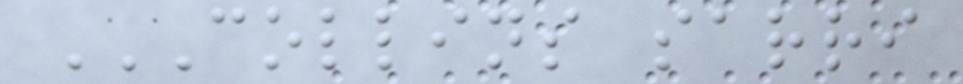COLLINS SARRI
